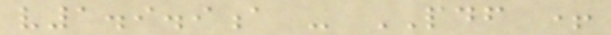v1.9.9a - PDF +
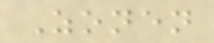Zonen
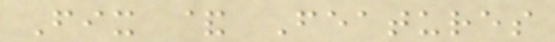Fix & Features
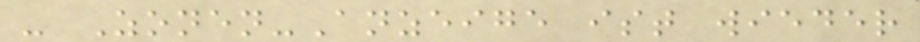- Zonen-Anzeige ist wieder
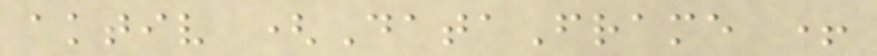aktiv (DataFrame +
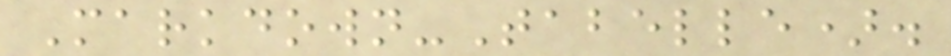Markdown-Tabelle).
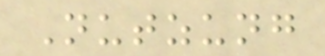Nutzung
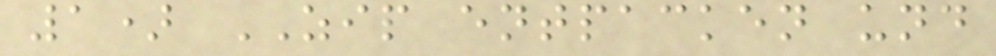1) ZIP entpacken und
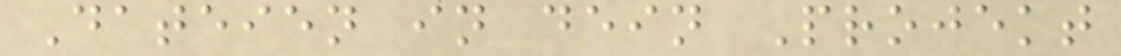Dateien in dein Projekt
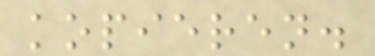kopieren.
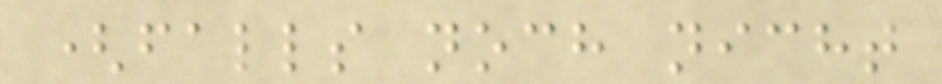(falls noch nicht
